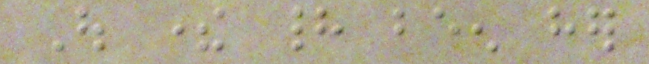Out there had been her
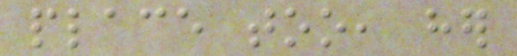place too, her
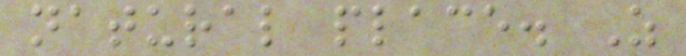natural place. As
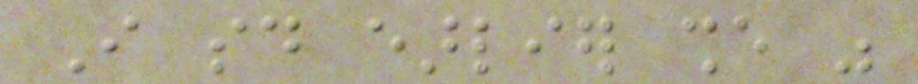I said earlier she was
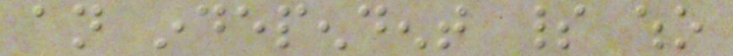an independent spirit who
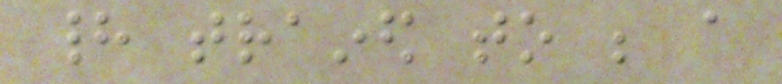had trained to be a
